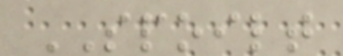SPOILT
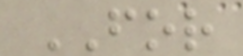FOR
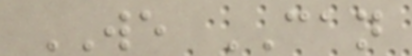WE CAN
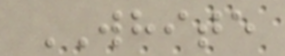WHITE
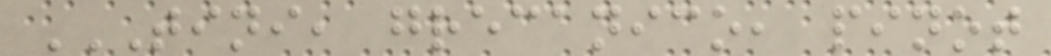TINI, GRECANICO, PINOT
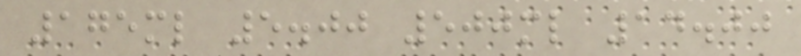175ml 5.00 500ml 14.00
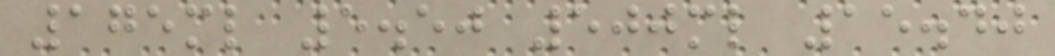175ml 5.50 500ml 15.40
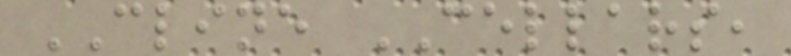CLINE CELLARS,
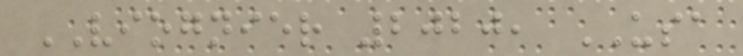VIOGNIER 2020, USA
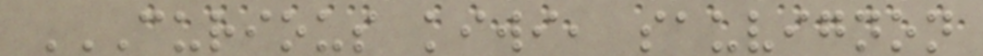CURIOUS KIWI, SAUVIGNON
